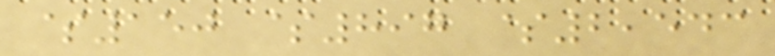$150 $897 $2,543
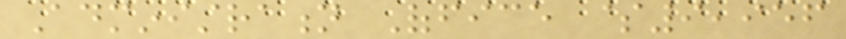Administration Office $9,956
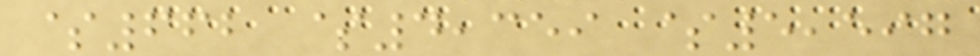$662 $4,359 $5,597
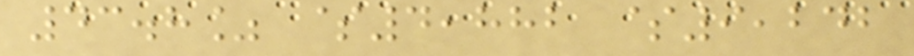43.8% $4,882 $9,242
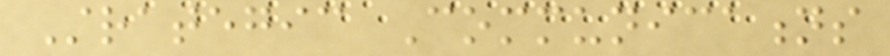Strategic Communications
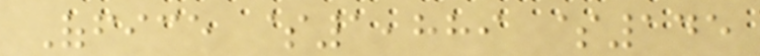Office $1,889 $145
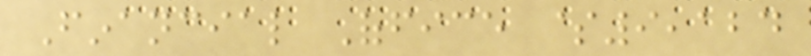Financial Office $9,124
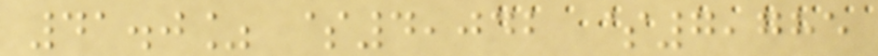41.0% $4,042 $7,785
